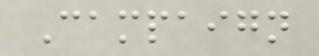Campaign
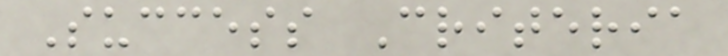Success Criteria
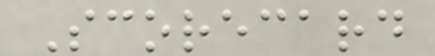Scorecard
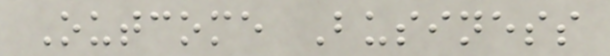Outcome Business
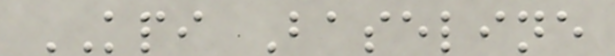KPI Baseline
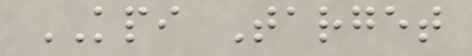KPI Target
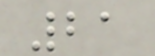21
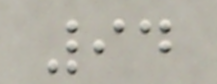94
